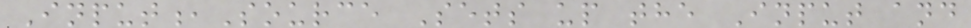Input,Source Sets up the Input and
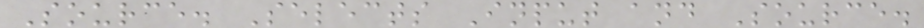Source. Selects Input and Source.
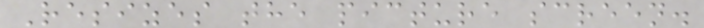Resizes the picture screen.
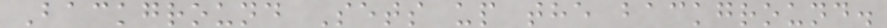Background Sets up the background.
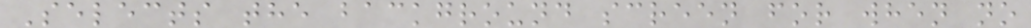Selects the background screen for when no
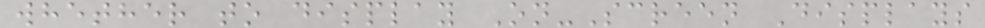whether to display On-Screen Displays
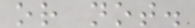or not.
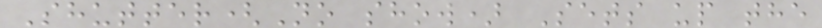Shutter(No show) Sets up the
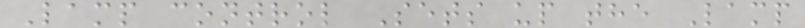Lamp control Sets up the Lamp
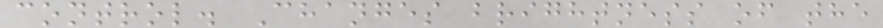control. Changes brightness of the
